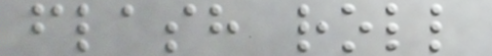flash roll
